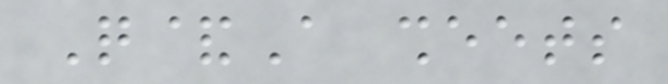Q&A sheets
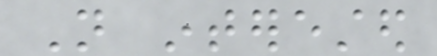Not interested
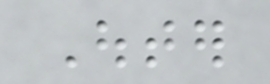Outer
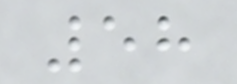58
